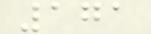171
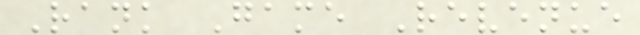Rank Game Revenue
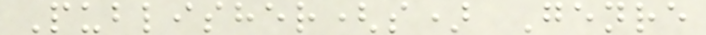Publisher(s) Genre
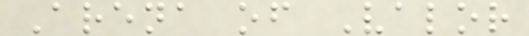Arena of Valor
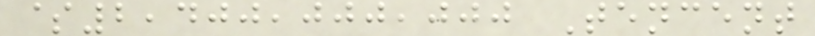$2,400,000,000 Tencent
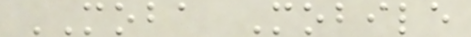MOBA Mobile
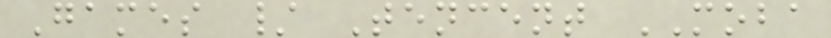Games / Tencent MOBA
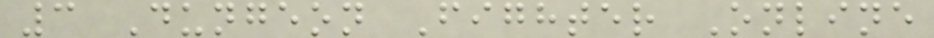3 Dungeon Fighter Online
